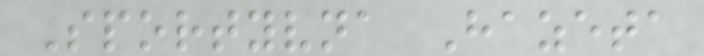Sportyvna Hazeta
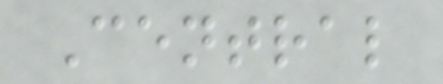Central
